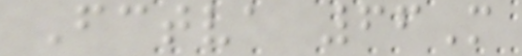Fctva 66M
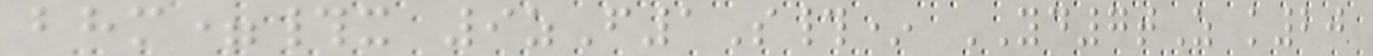bhm=#x 9zF1S#* YD7tZ k20
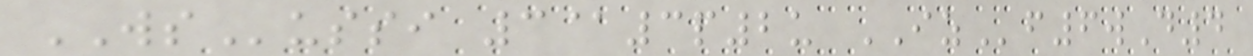WSussi 3@3p2u IZf6wD4
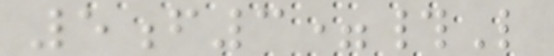5f3=#L
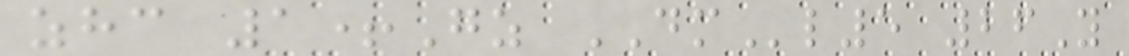zhc 1+Gz DMl5 26Y
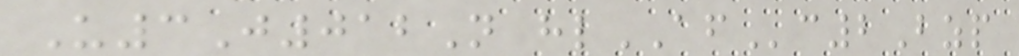U3J012N hlAFc2Bzp
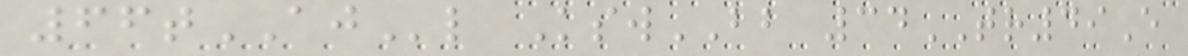66tAJl KswBB 34TR49E
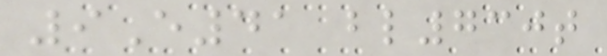9E41 bl730t
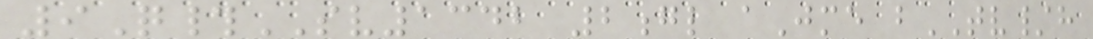9Q#SV1342 2gl aJme bTV/h
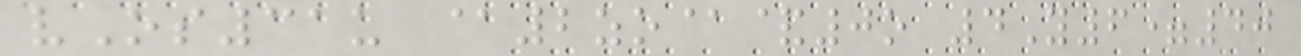vOs31u @2zo@&0o 4Y6=40
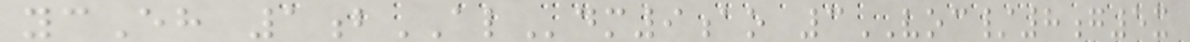ycEh 1bALdm9ao 3VOC/8g5x
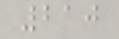210
